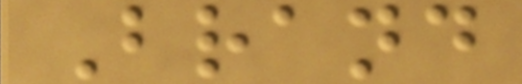Brand
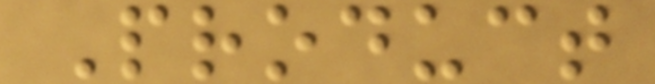Product
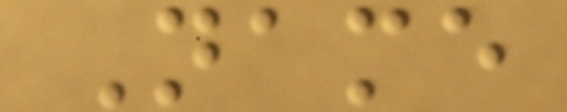Name
